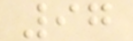97
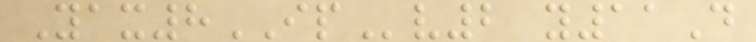Yax8IPv2 y11D
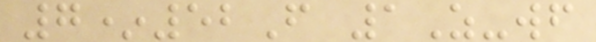7*52F 1Z-wf
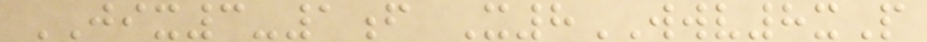JIX3-1f X8WWV8xP
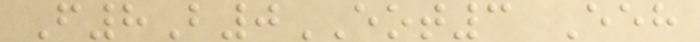F8B0EOT3 Eeh
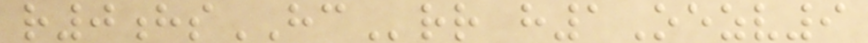r0hsHCrr h1Oezv9
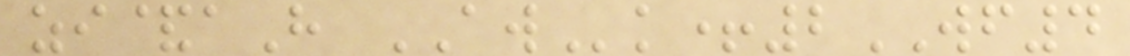zi&aH AWk+2WF4
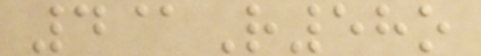4@R58o
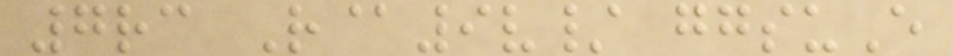7rc R@9v/ ggsuE
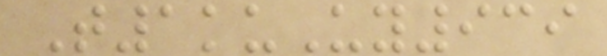T1kuUy939
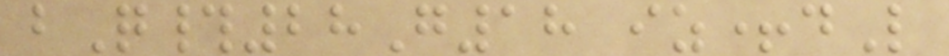bQ#28G18 iz+dL
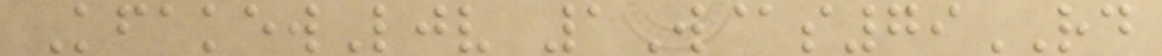KfakewLjv 1W@s79RD
